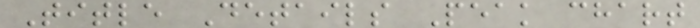Title Details Peak chart
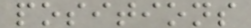positions
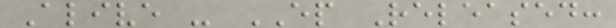Alive - EP Released:
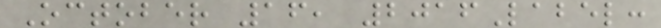October 16, 2016Label:
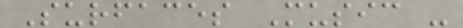Surfaces Music -
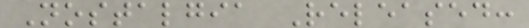Nostalgia Released:
